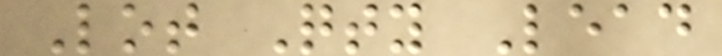Lot Qty Lead
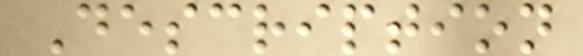Description
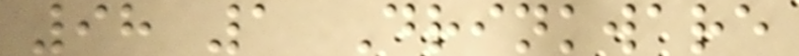98 1 Drinkware
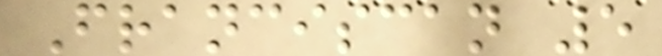Franciscan 5
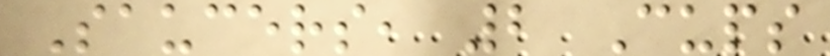Saucers, 2 Cups
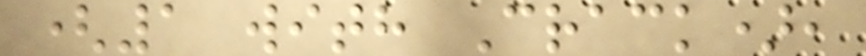(1 with Crack),
